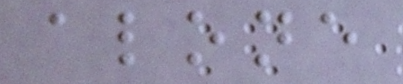alone
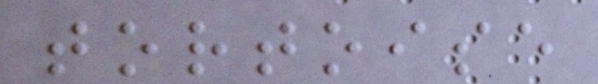tortoise
